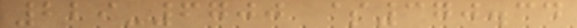229-6700 $370.34
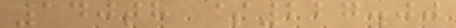140th $227.00
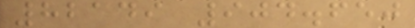82149 904.650
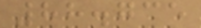88.735
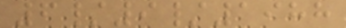6/9/1988
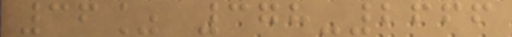36% 378-2666
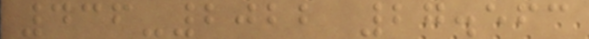436-2022 27.563
